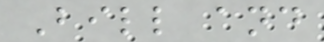Bill and
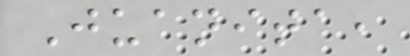Juanita,
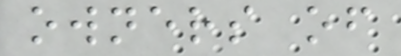owners of
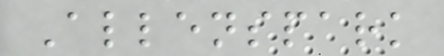Allenspark
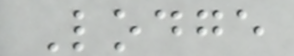Lodge
